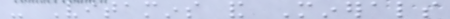- Vitamins and Minerals
